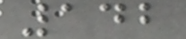142
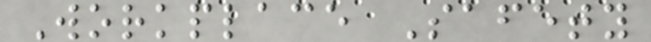Workplace Safety
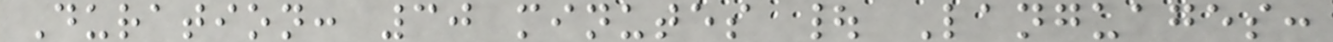Duration: 30 minutes | Languages:
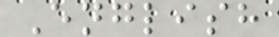English
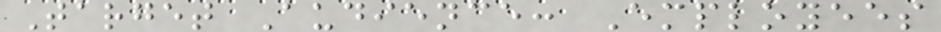Target Audience: Employees
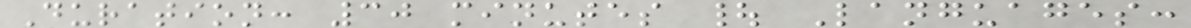Duration: 30 minutes | Languages:
